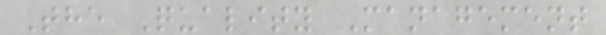The Quality Management
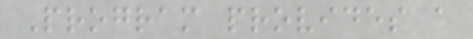Program provides a
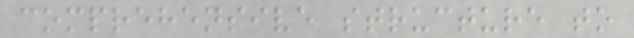comprehensive structure to
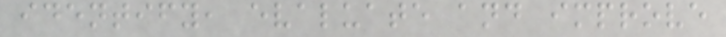identify, evaluate and improve
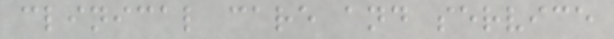clinical care and service
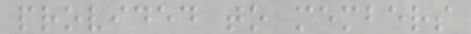provided to members
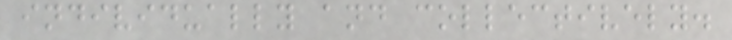individually and collectively.
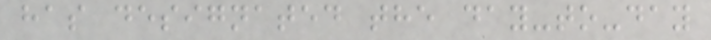has designated the day-to-day
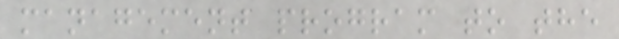management program to the
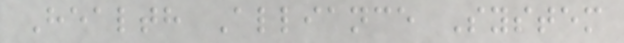Health Alliance System
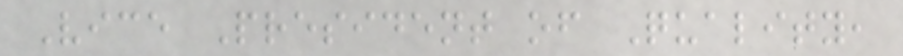Vice President of Quality,
